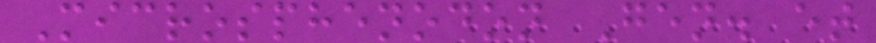Microsphenodon Gen. et
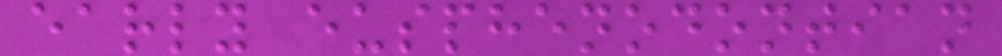early eusphenodontian
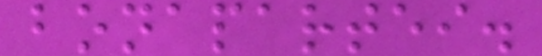bonapartei.
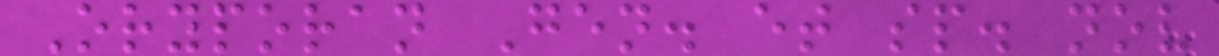Oryporan Gen. et sp. nov
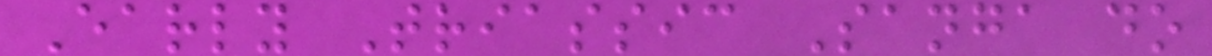Early Triassic Sanga do
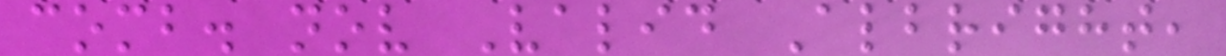comb. nov Valid Albright,
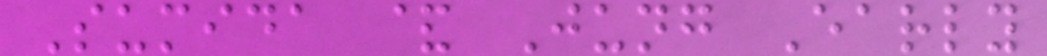Sumida & Jung Early
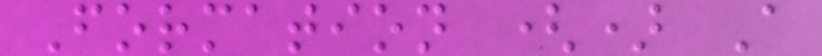Formation () A
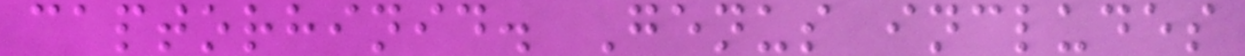captorhinid. Genus includes
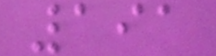191
